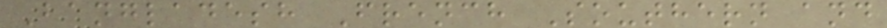Bangladesh French Southern and
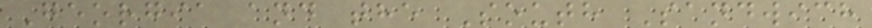Georgia and the South Sandwich
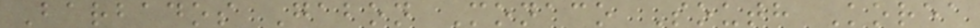Barbados Gabon Monaco South Korea
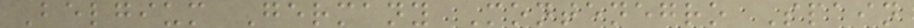Belgium Germany Montenegro Spain
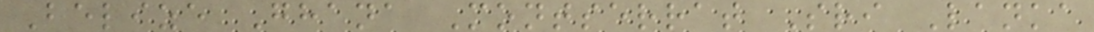Belize Ghana Montserrat Sri Lanka
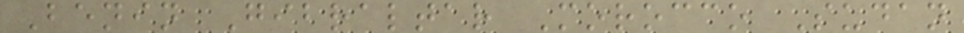Benin Gibraltar Morocco Sudan
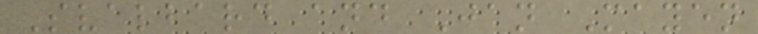Svalbard and Jan Mayen
